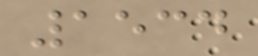1534
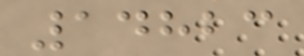14823
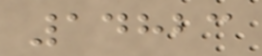14823
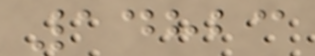14823
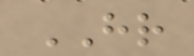HR
